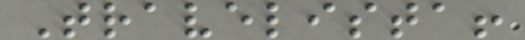Travelista!
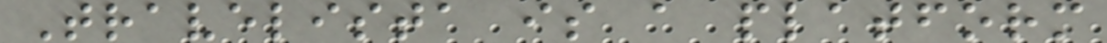Travelista is a platform
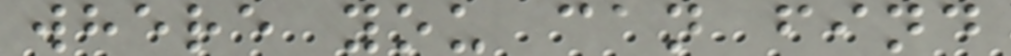where you can find
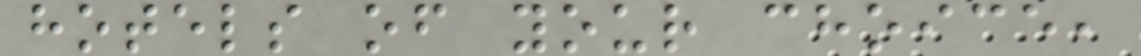hotels of your choice,
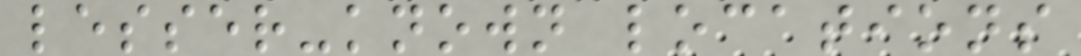lesser-known locations
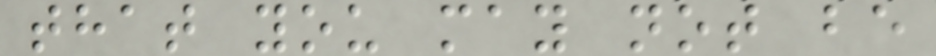that you may not be
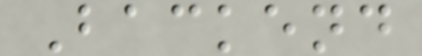Backend
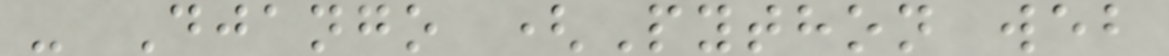- Django (Python web
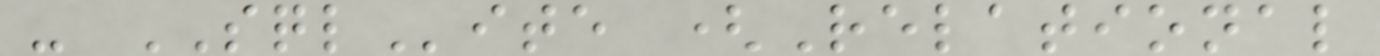- SQLite (Relational
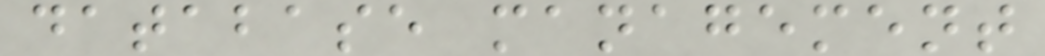database management
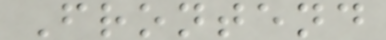Frontend
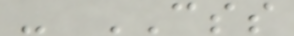- CSS
